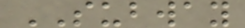SUBWAY
